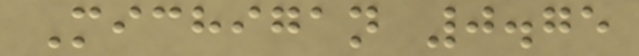Michigan 0.75
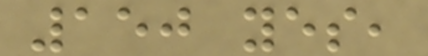150 yes,
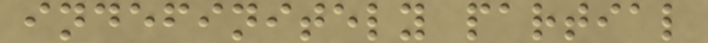indefinitely partial
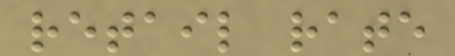retail rate
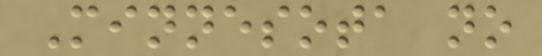Minnesota no
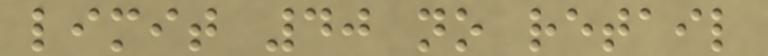limit 40 no retail
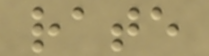rate
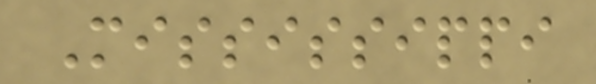Mississippi
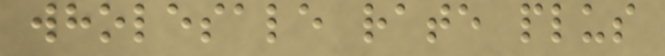wholesale rate plus
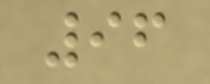96
